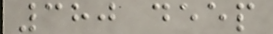380 deep
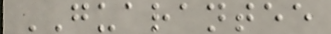GUARANTEE
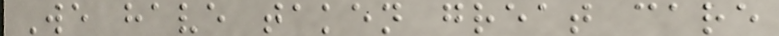We have taken great care
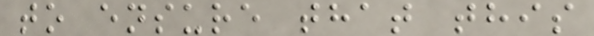to ensure that this
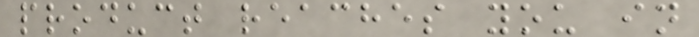product reaches you in
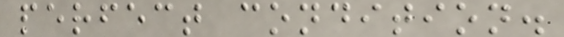perfect condition.
